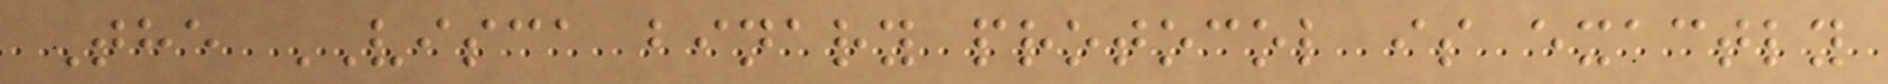The VISCA binary protocol is exactly
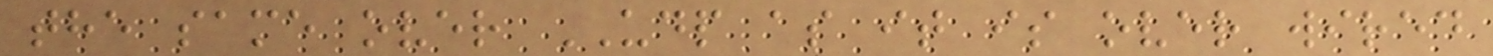the same over UDP as it is over wired
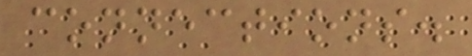connections.
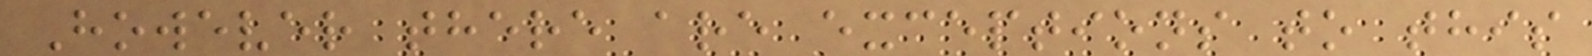However there are exceptions to this
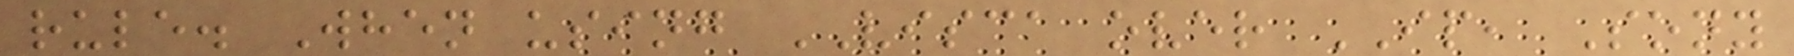rule. When using VISCA over IP, Sony
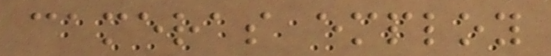cameras employ
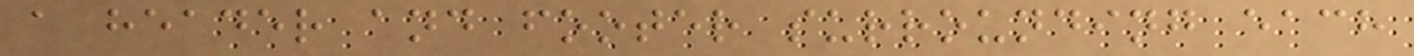a header and footer surrounding each
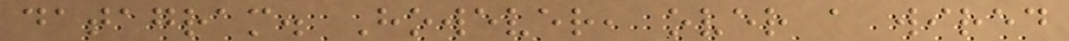datagram. However, over a wired
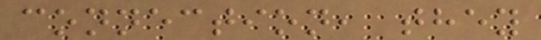connection, they
